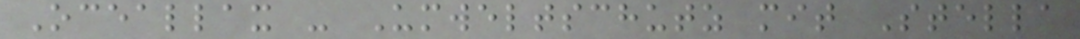Oceallax - Umweltschutz mit Stella
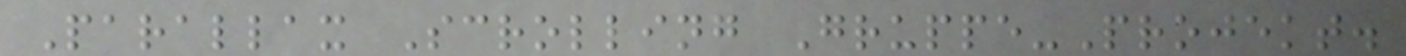Parallax Scrolling Gruppe-Projekt.
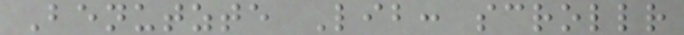Benutzte Lib: scrollr
